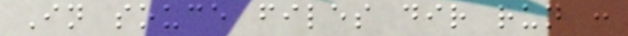In souce files dir run :
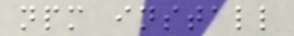npm install
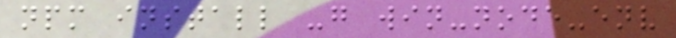npm install -g win-node-env
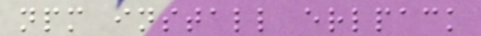npm install erlpack
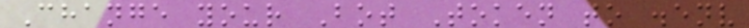Change your Bot Token to .env
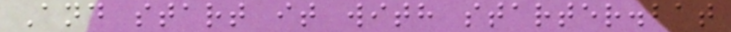And start it with starter.bat
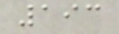193
